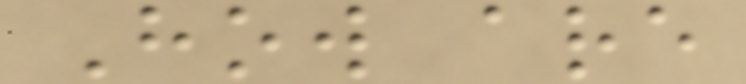How are
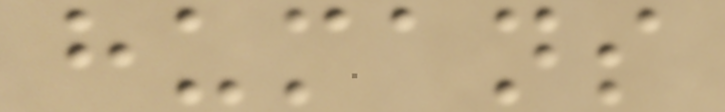humans
